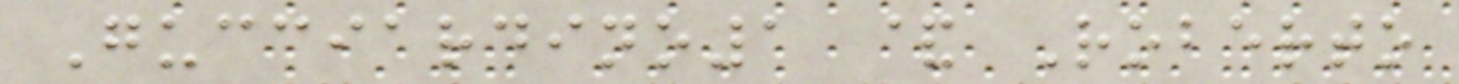Gucciardino1 & Roberto
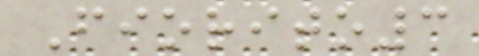Fiorito3
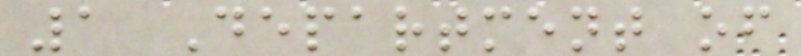1 Department of
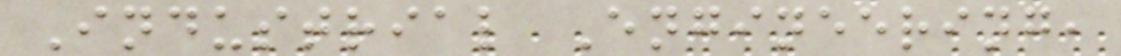Industrial Engineering,
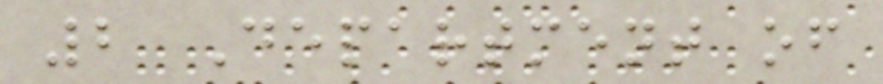2 Department of
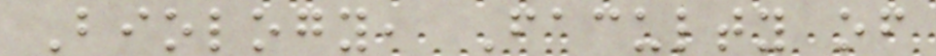Biology, Faculty of
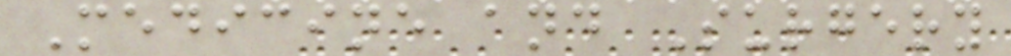Medicine and Surgery
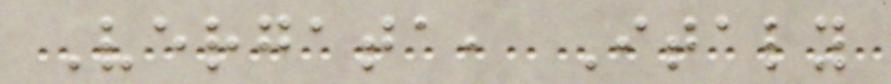Vergata, Italy
